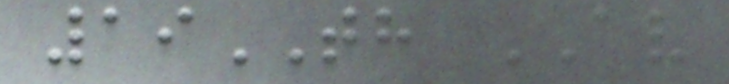19TH AV
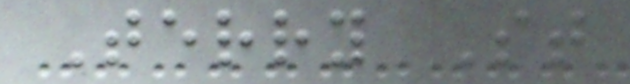Terry St
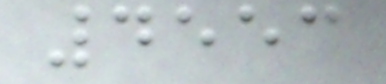4553
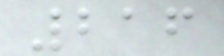216
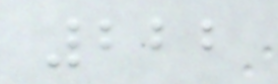222
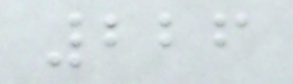226
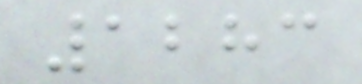1283
